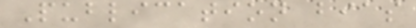Publication bias
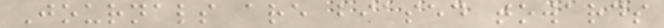Journals are biased towards
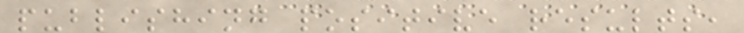publishing positive results,
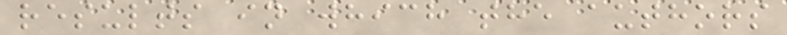results in which the authors
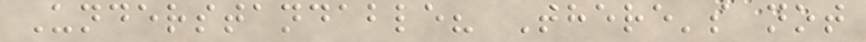Understandable? There's not
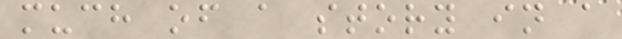much of a story in a
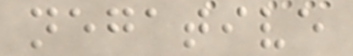negative
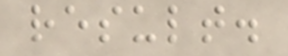result.
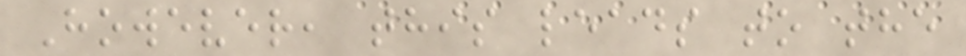However, this leads to the
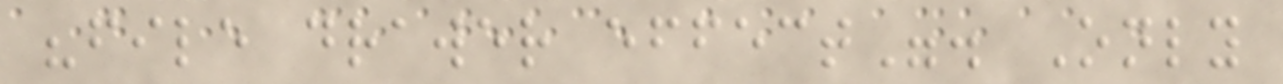"file drawer effect". Only
